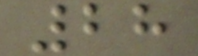28
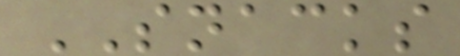SNACKS
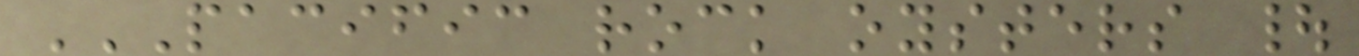PACIFIC ROCK OYSTERS |
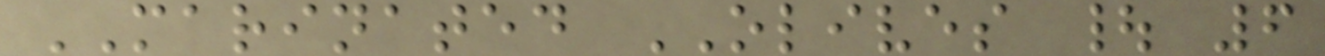MARINATED OLIVES | 6
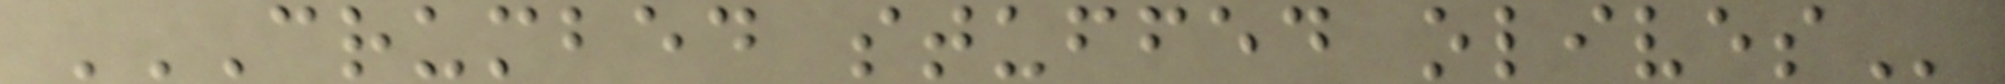CRUMBED STUFFED OLIVES
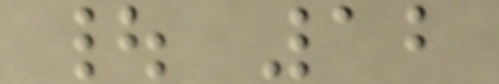| 12
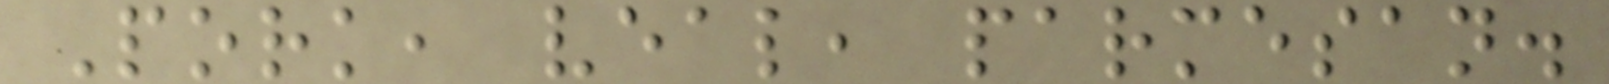Pork, veal, parmesan.
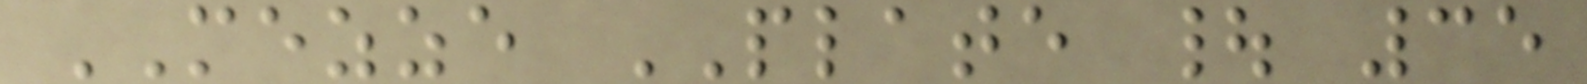MEZZE PLATE | 35
